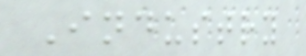Industry
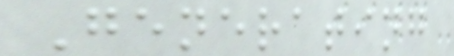Generating
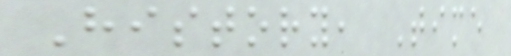History, Time
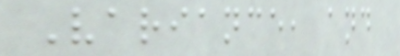Variance, and
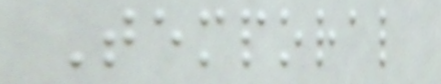Temporal
